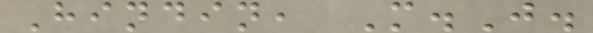Hindin, M.J.
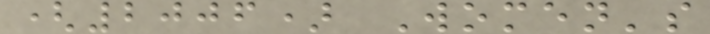(2006) Women's
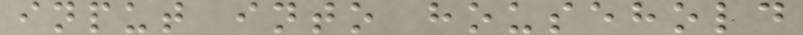input into household
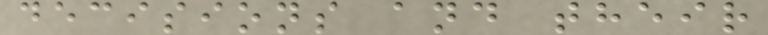decisions and their
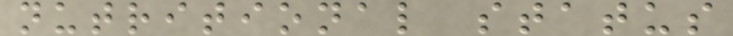nutritional status
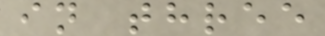in three
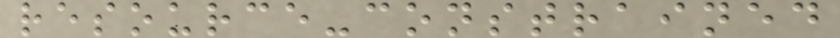resource-constrained
